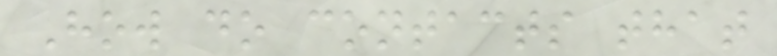How do contacts that
